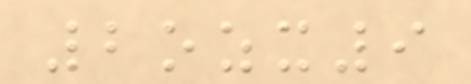2ozx9
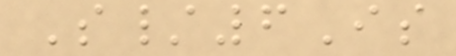S/6Is
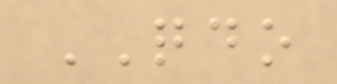QDO
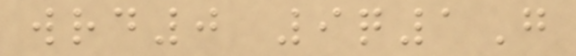wrd0 9q1G
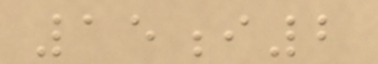15i2
